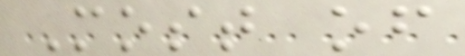Most of
